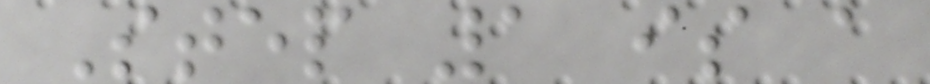Step 1 is a
